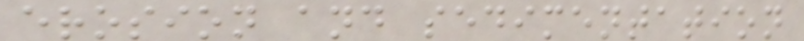erosion and sedimentation
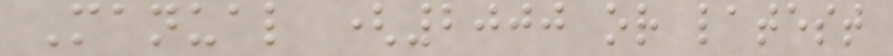Manual (2000 or latest
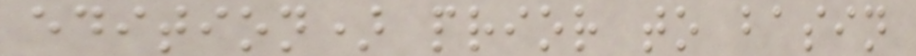edition) prior to basin
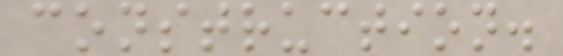construction.
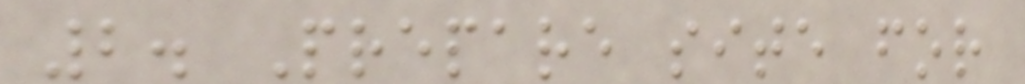2. Prepare site for
